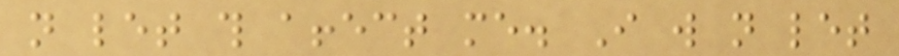not let this affect me. I will not let
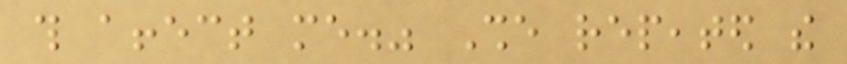this affect me." She repeated the
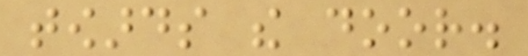towards the door.
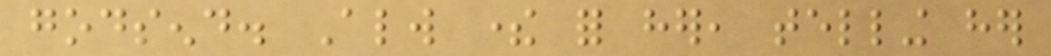godsend. Always there for her, telling her
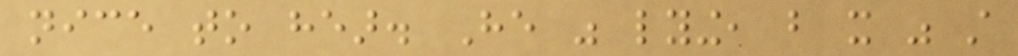nice to hear. He was lying, but it was still
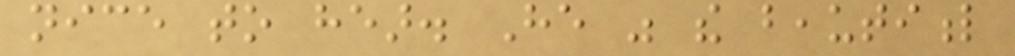nice to hear. He was the beautiful
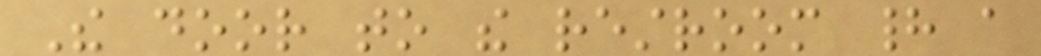The door to the restroom had a
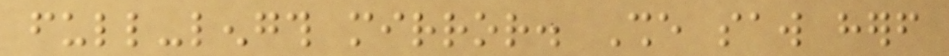full-length mirror. She saw herself
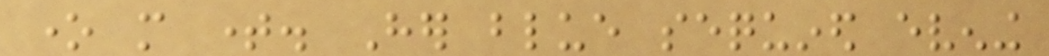one more time. Her blue sequined evening
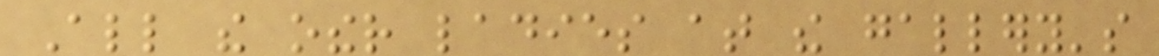All the other ladies at the gallery's
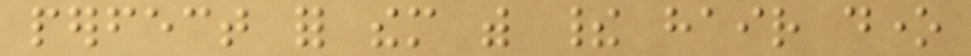perfect for them with their hair done
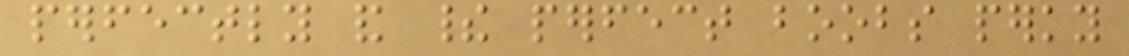perfectly and their perfect boobs perky
